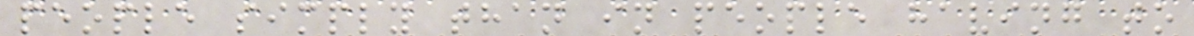people simply than in people having to
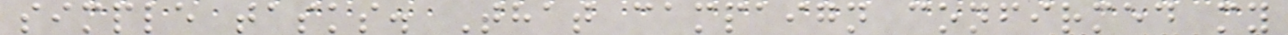simple tasks. That campaign confirmed my
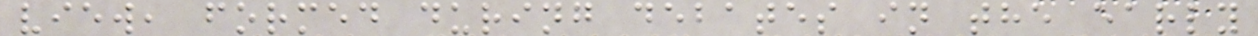view, formed during debates in the early
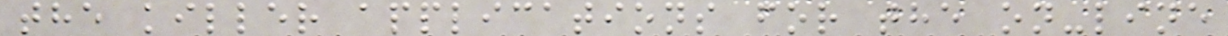the killer applications for the on-line
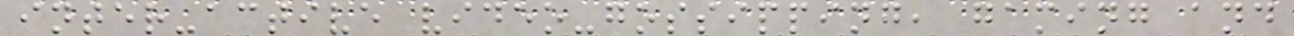inter-active video-gossipping, gaming and
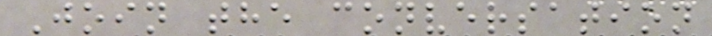Join the conversation
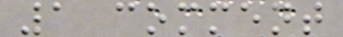1 comment
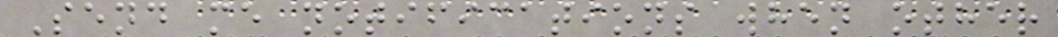Send me notifications when other
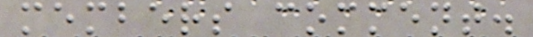members comment.
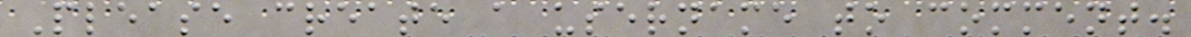Please create a username to comment.
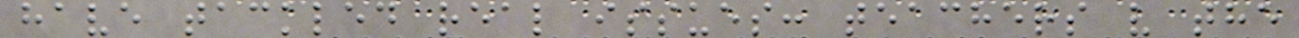have tackled real issues: teachers v the
